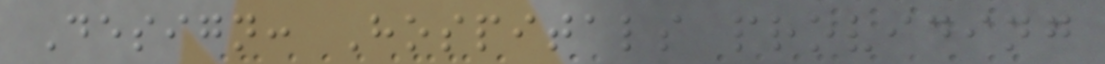Design: Hospitals providing
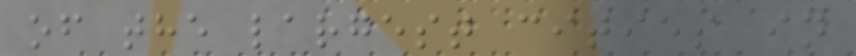of the largest cities in
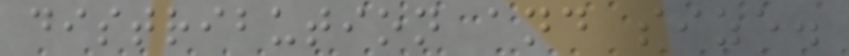distribution and size.
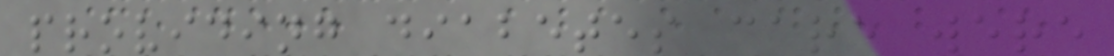providing diabetes care were
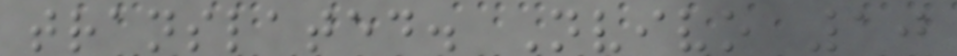translated. Nvivo 10
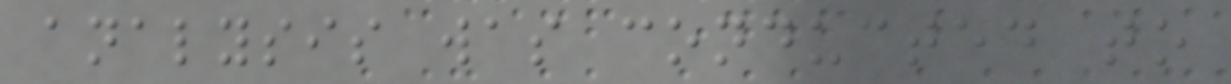analysis was conducted to
